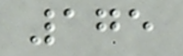175
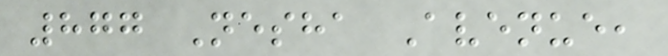877 Nesha Avenue,
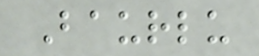Baurlu
